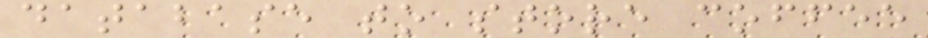database to store coffee
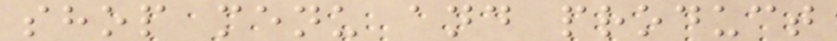shop menu and product
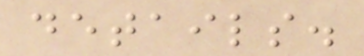details.
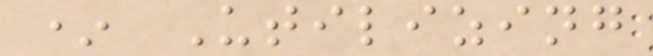* Utilizing
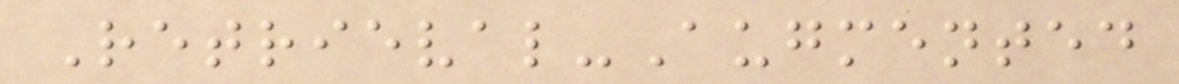Retrieval-Augmented
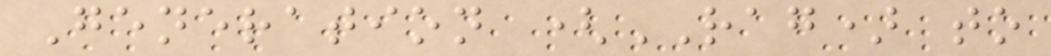Generation (RAG) to
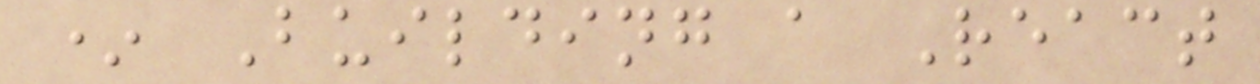* Building a React
